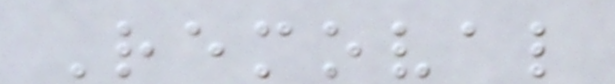Removal
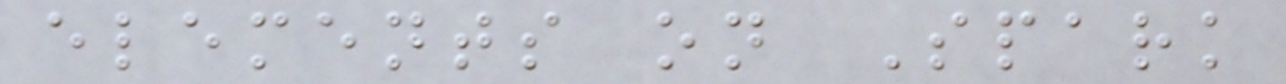elements on Spark
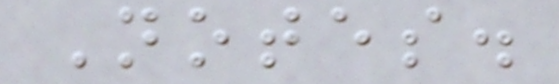Notes.
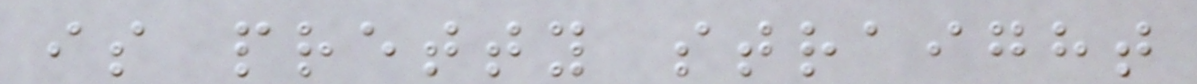is pretty straight
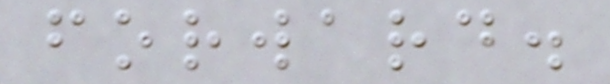forward.
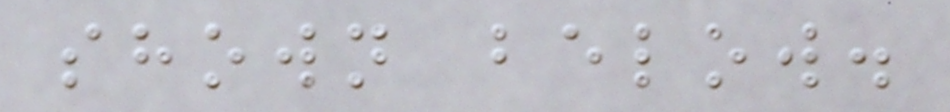shown below.
